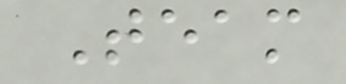Team
